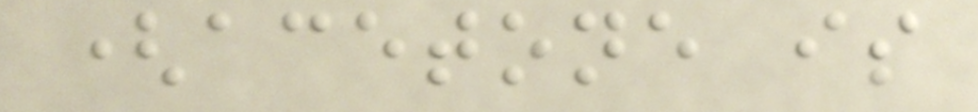(acetone is
